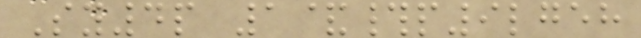Sy4p 1&#p9lgeh
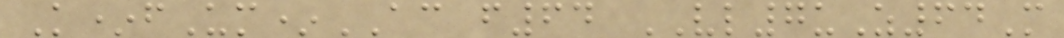K*fUm*AC f64 VL7uZ64M
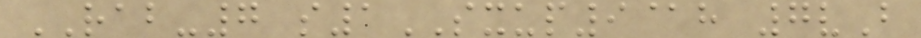RAB-7 s1SXUP9@h 7vB
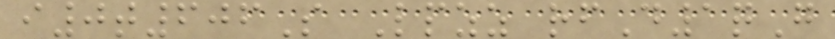i0t606S Lpzz rfD1qG
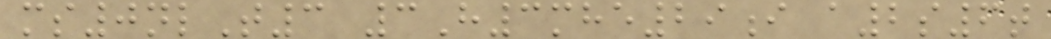ms0nlT3 3H3mhe29i a2s6t
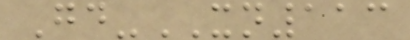Gd-XN113
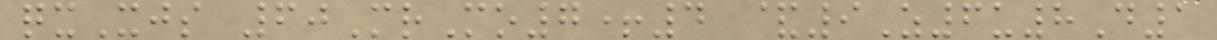qxXjs 60MrMo7+4 &9Z6u8D1
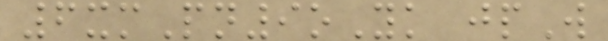6xmPn9oYk jpW
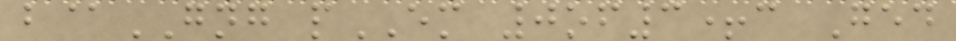b@GNG pEM 0of3+c Ged
